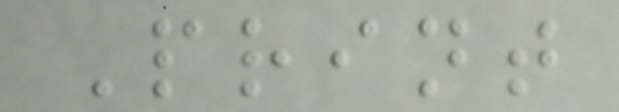Print
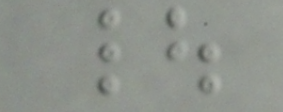|
